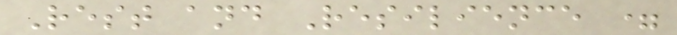Rest and Resilience =
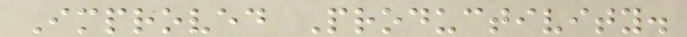Improved Productivity.
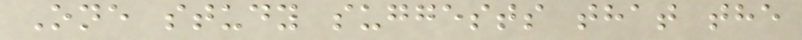One study suggests that the
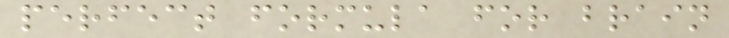perfect formula for brain
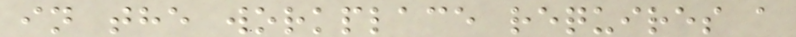in the workplace requires a
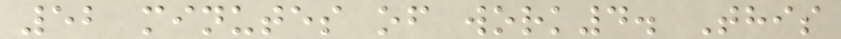52 minutes of work4. This
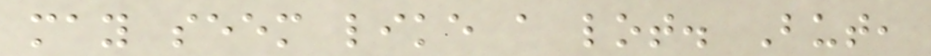may seem like a lot. But,
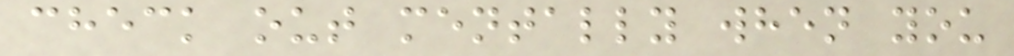check out mentally when you
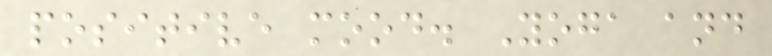positive mood. Yoga and
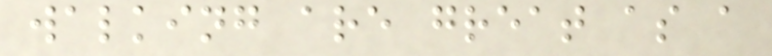walking are great as a
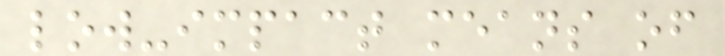low-impact means of
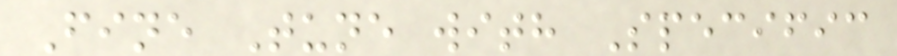Fine Tune with Specific
